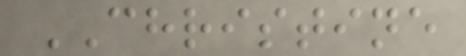CHRISTINE
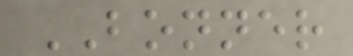BONNER
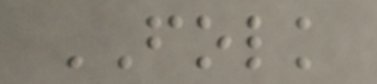FOLK
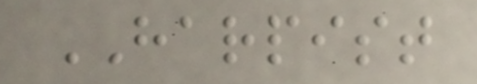HARPIST
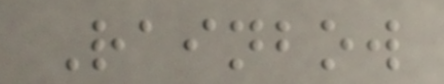Rainbow
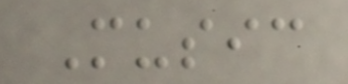Music
